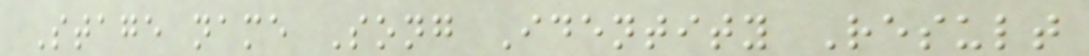Stage name Song Identity Result
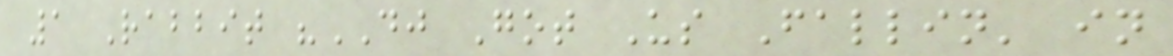1 Rabbit "DJ Got Us Fallin' in
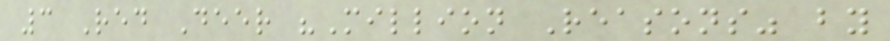3 Red Deer "Million Reasons" by
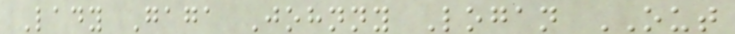Lady Gaga Johnny Logan OUT
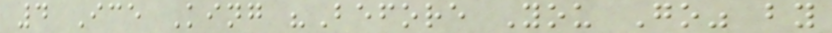4 Ice King "Before You Go" by
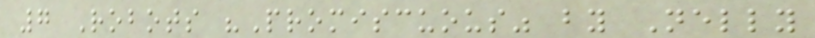7 Robots "Promiscuous" by Nelly
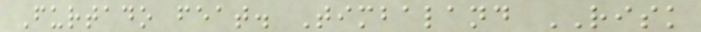Furtado feat. Timbaland RISK
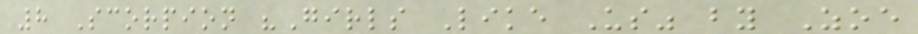8 Scorpion "Girls Like Us" by Zoe
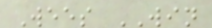Wees WIN
